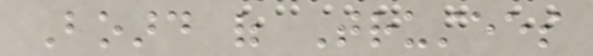Board of Trustees
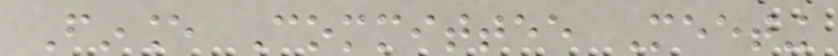Finance Committee Meeting
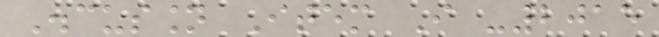Discussion Item I -2015
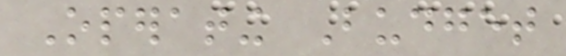Operating Budget
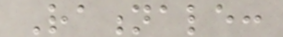Rationale:
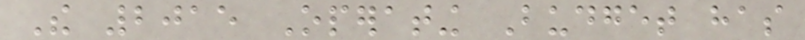The 2015 Operating Budget has
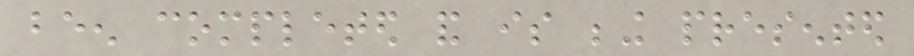been completed and is being presented
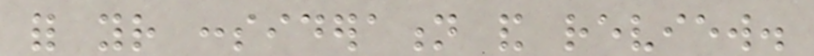for your consideration and review.
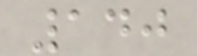140
